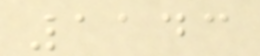1143
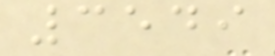3549
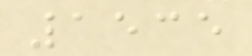1535
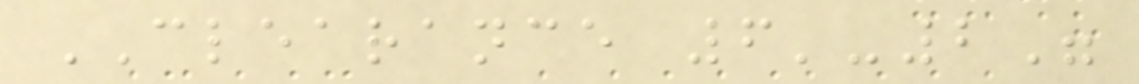CLEARANCE 6'-2"
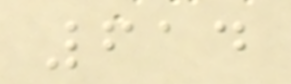614
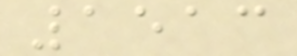1513
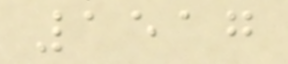1517
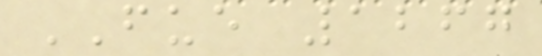FUE 1267
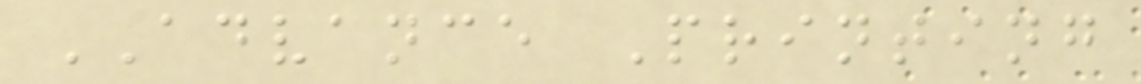ADVANCE Printing
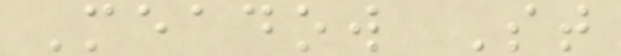Meadow St
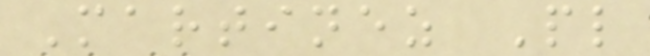Martinez Pl
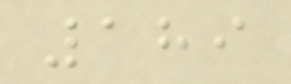189
